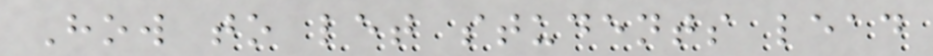How to let students lead
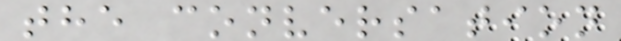the conversation
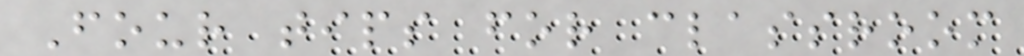Four tips for classroom
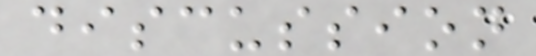discussion
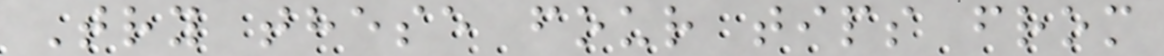Try these four tips from
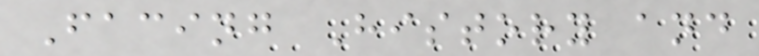Facing History and
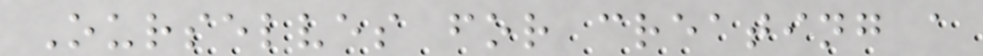Ourselves for creating a
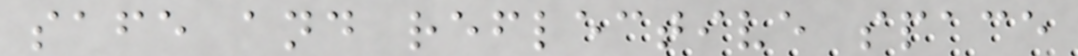safe and reflective space
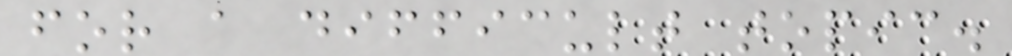for a difficult topic.
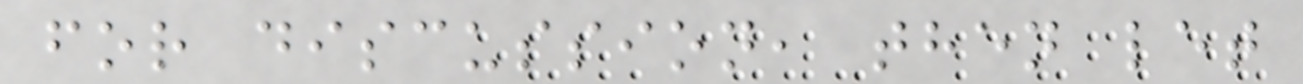for discussion, then let
